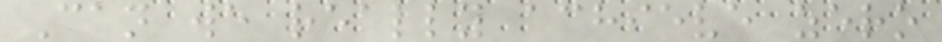Can we really achieve zero
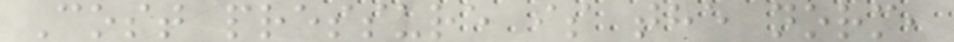Cost pressure is the norm,
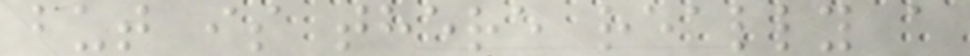but is there really a
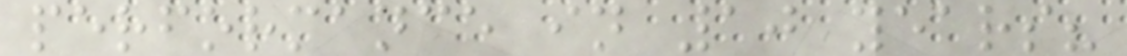performance in 10 years?
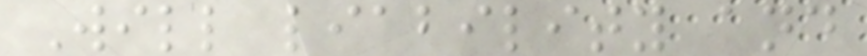Will liability and
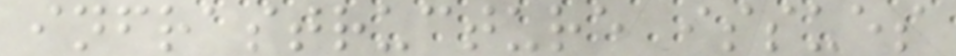infrastructure issues
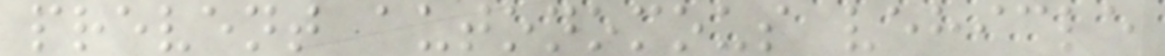prevent autonomous vehicle
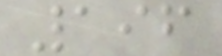196
